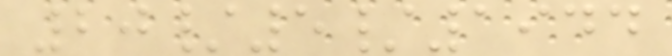20/5/1944
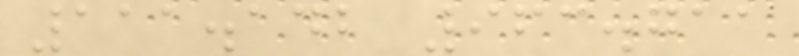111.142 963.711
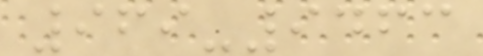969-9463
